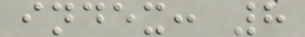index: 8
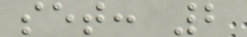set: 2
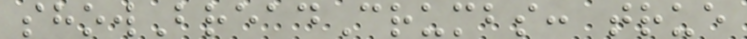showBreadCrumbs: true
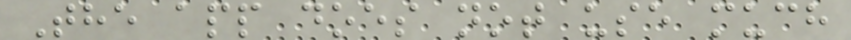The app does not use much
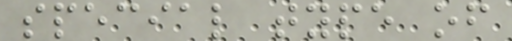special type of
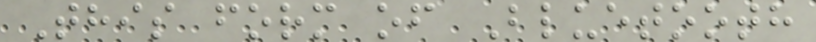This form of Bluetooth
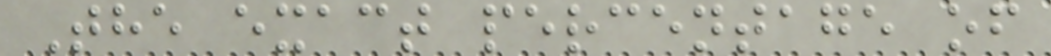The exact percentage of
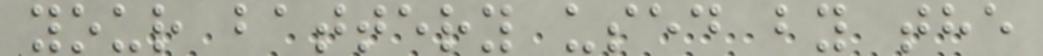your battery used by the
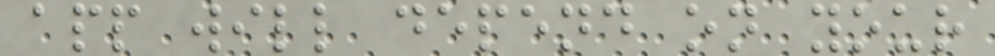app will depend on your
